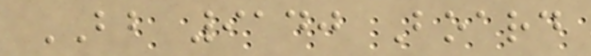BB 9140 Board
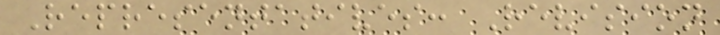Representatives: Revision
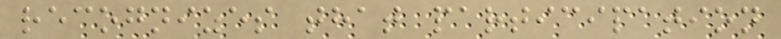recognizes that participation
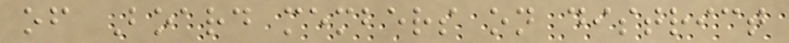of Board members on district
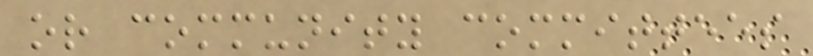or community committees
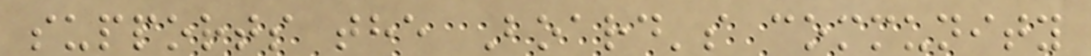supports the Board's community
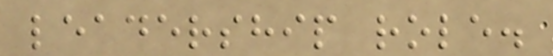leadership role.
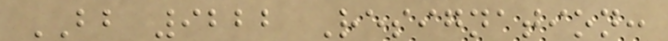BB 9222 Resignation:
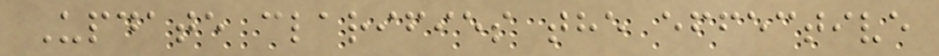Update clarifies the effective
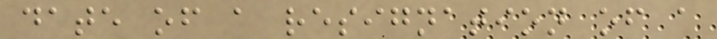date of a resignation of a
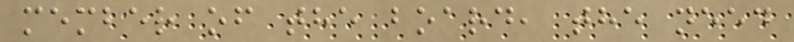member of the board, the need
